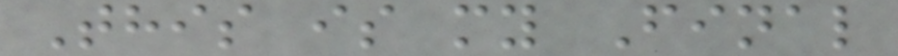This is my Final
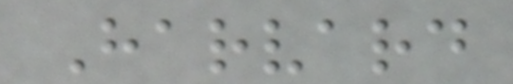Harvard
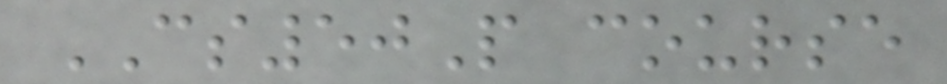CS50P course
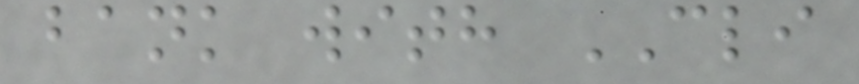bank with CLI
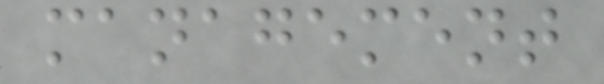management
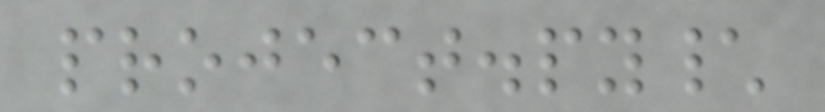project.py\
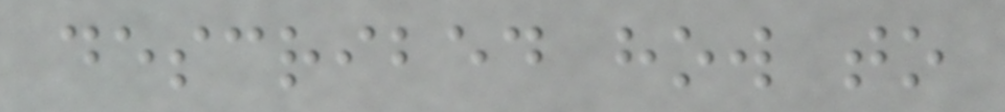described how to
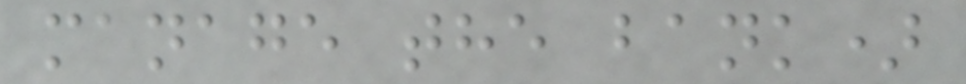manage the bank)
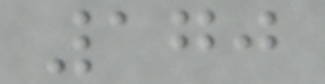170
